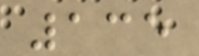135
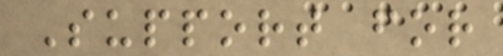Support for
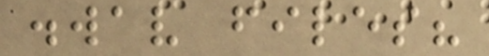.wav files?
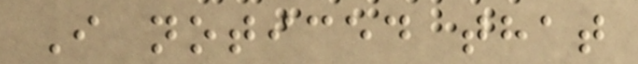I noticed that
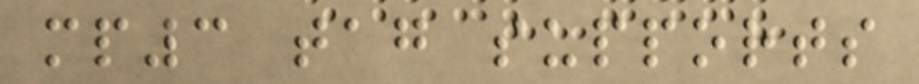mp3 tag supports
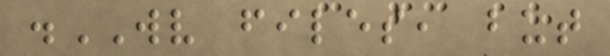.WV files, but
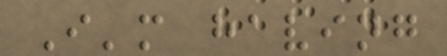I'm having
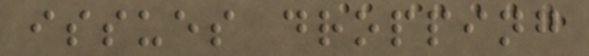issues dropping
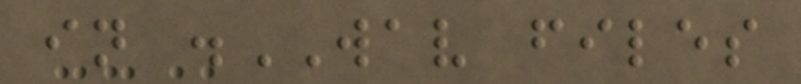in .WAV files
